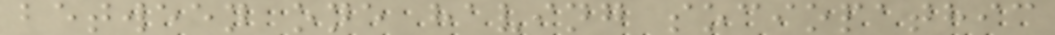between one having sociopathic
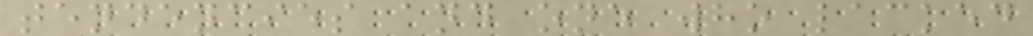tendencies and one who lacked
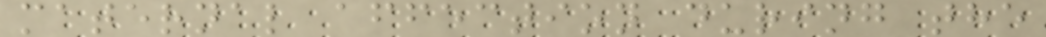maternal affection during the
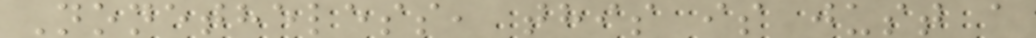Nonetheless, this is just a
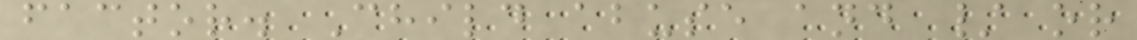factor. Child abuse and / or
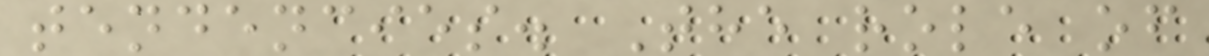tendencies. The role of
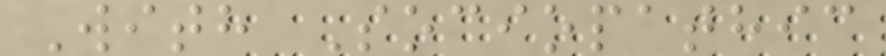With Sociopathic
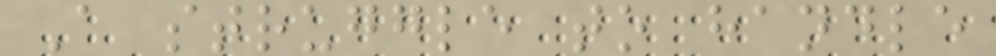A struggle to handle
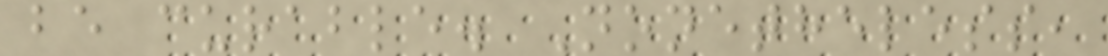be curable. Nonetheless,
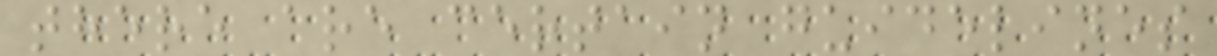there are certain guidelines
